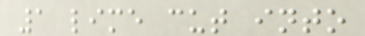1 lime cut into
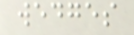wedges
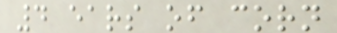4 ears of corn
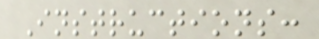Instructions:
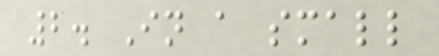2. In a small
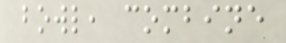bowl, combine
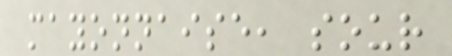mayonnaise, sour
